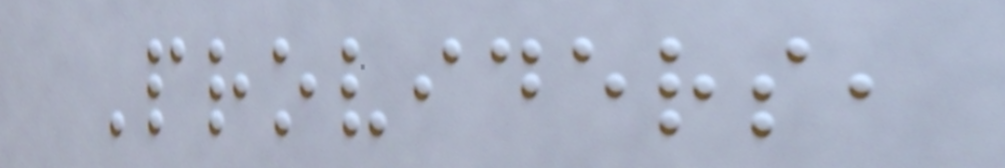Providers,
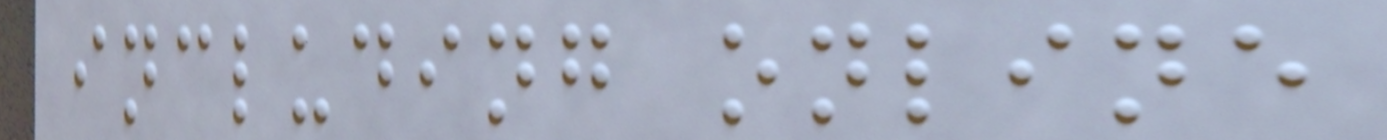including online
